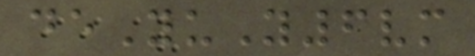deYuY6vm
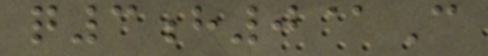q3h0@C
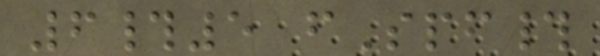6#5 fSpf#
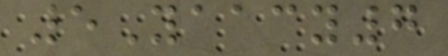5Yaacy7
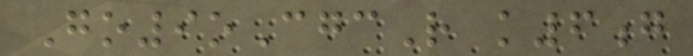Go9oCgcR k6g
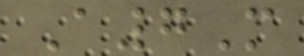A7M
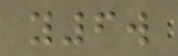y6w
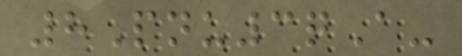8Pnu3qA-
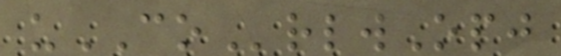uCOrlwOpj
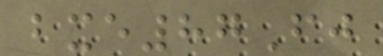bxe87Fj
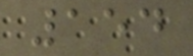154
